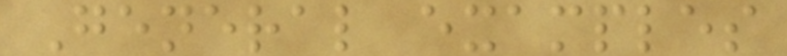General examples
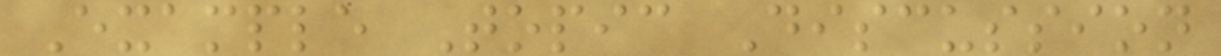Example Topic Discussion
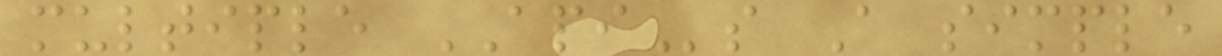multiple APIs A simple
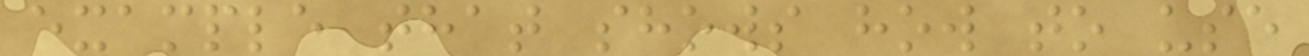example that shows how to use
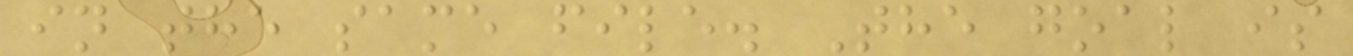in the same file. The goal is
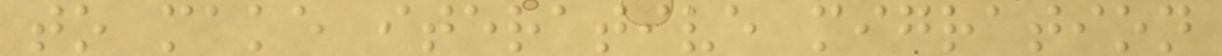to make iterative migration
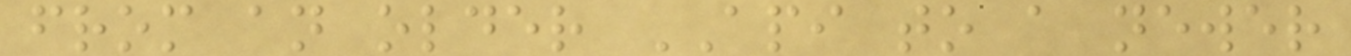from an older API to a newer
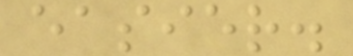easier.
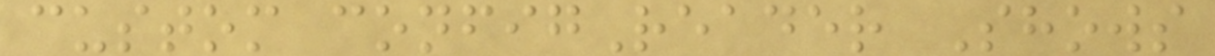custom configReader Shows
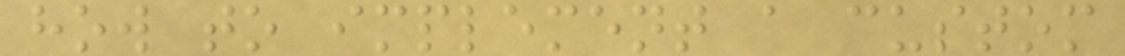how to implement a custom
